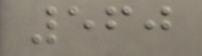560
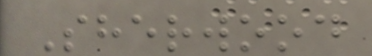Sherwood
